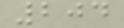204
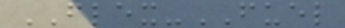FLEX-FUEL
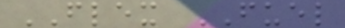FLEX FUEL
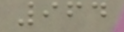964
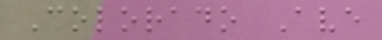Colorado Ave
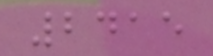2415
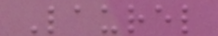Laurel
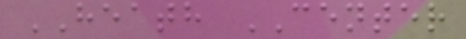HEATH CENTER
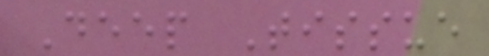Deep Tissue
